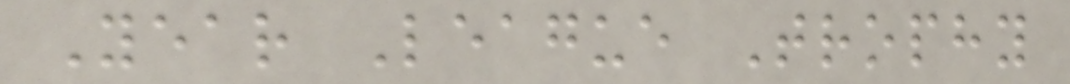Year League Trophy
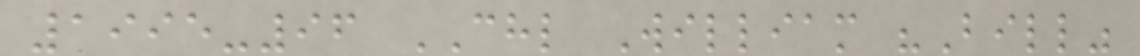1995-96 CHL William "Bill"
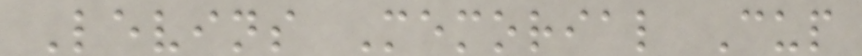Levins Memorial Cup
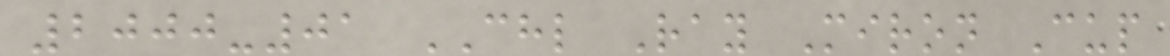2000-01 CHL Ray Miron Cup
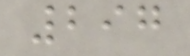297
